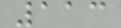113
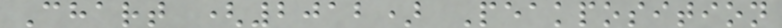Chart (2012) Peakposition
